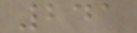241
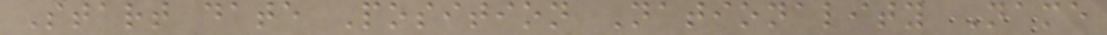Start date Position Nationality Name
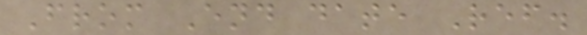From End date Ref.
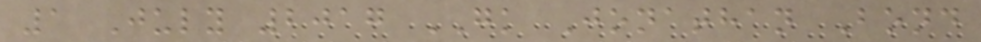1 July 2017 GK Jonathan Bond
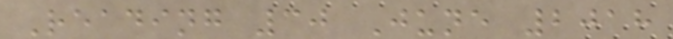Reading 30 June 2018
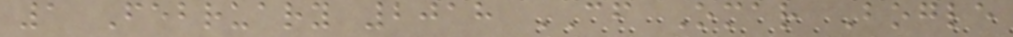1 February 2018 CF Omar Bogle
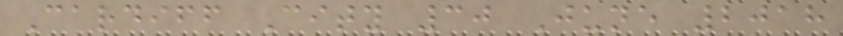Cardiff City 30 June 2018
